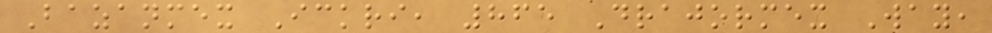Bazanmex Ickri, 865 Drajormex Way,
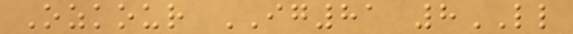Ozkour IG81 8LL
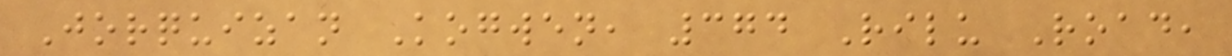Jorquizan Kogwen, 374 Rilu Road,
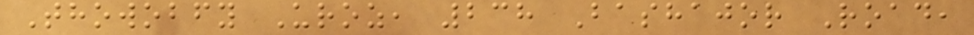Thowobfy Uroz, 238 Bashajor Road,
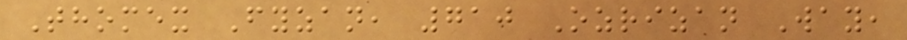Thomex Fyzan, 710 Ozrizan Way,
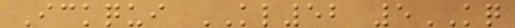Ickqui KL52 5KQ
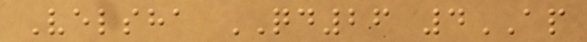Velsha QD26 4AP
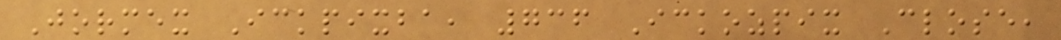Jormex Ickpixba, 736 Ickozpix Close,
